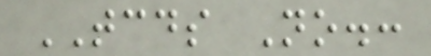TCDS No.:
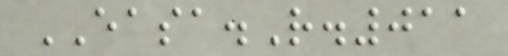EASA.R.011
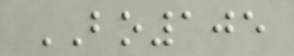BO105
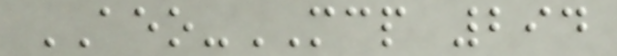AEO-MCP 294
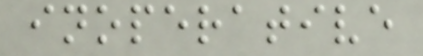inoperative
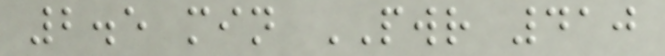2.5 min PWR 410
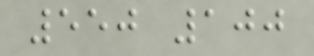550 100
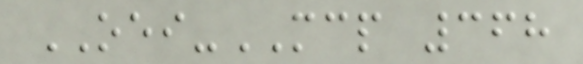OEI-MCP 368
